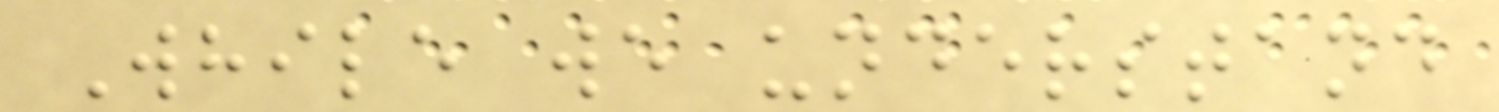While we understand
